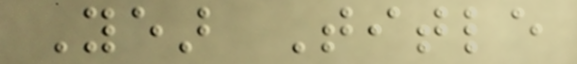Year Title
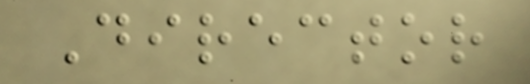Director
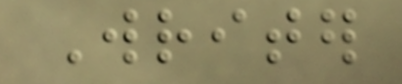Writer
